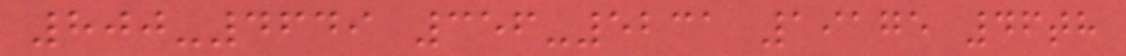800-4649 356-5231 19175 46th
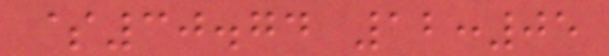$30.74 12:05
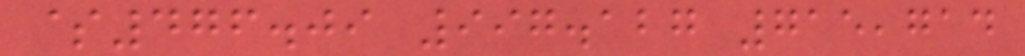$476.09 997.127 715,714
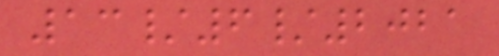13/6/2021
